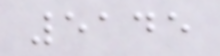5145
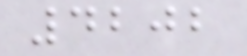4202
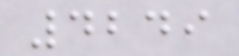4249
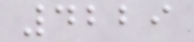4229
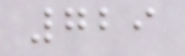729
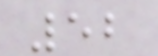52
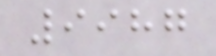9987
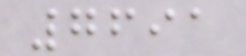7691
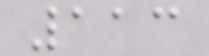113
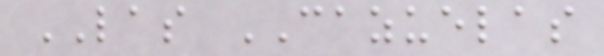LAS CAZUELAS
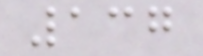137
